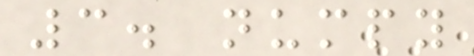3. numpy
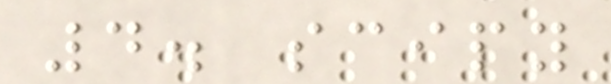4. scipy
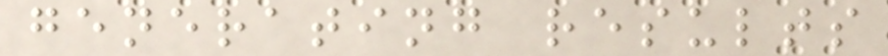generating results
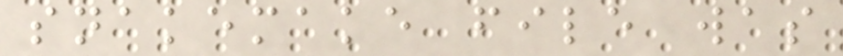snakemake file was
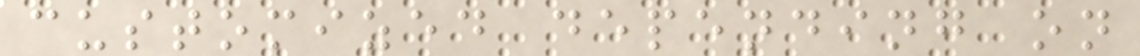customized depending on
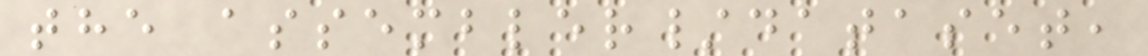the assembler/dataset,
